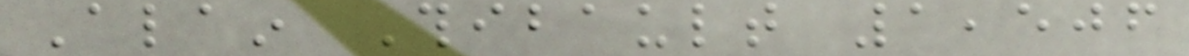Alain Thibault 1,506
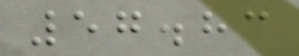57.83
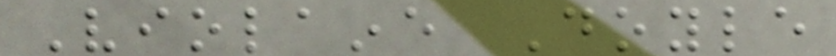Violaine Doyle
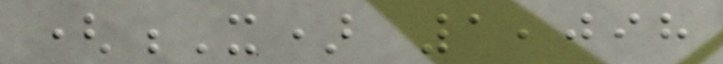(X) 1,098
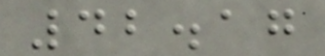42.17
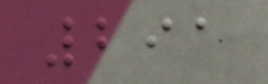291
